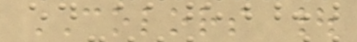COLORS |
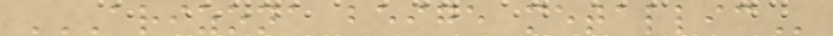ARIZONA BEIGE METALLIC
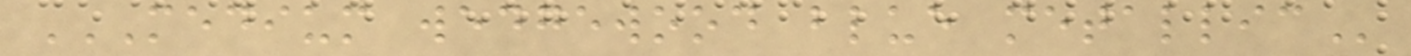MEDIUM WEDGEWOOD BLUE METALLIC
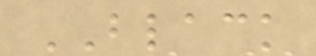BLACK
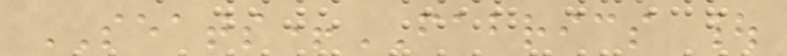SEATS+FABRICS |
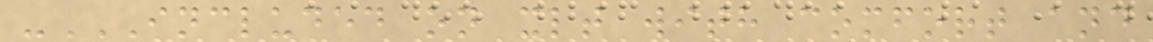-INCLUDED ON XLT WITH COMFORT AND
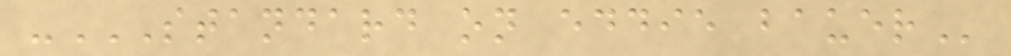-STANDARD ON EDDIE BAUER
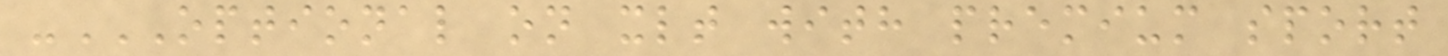-OPTIONAL ON XLT WITH PREMIUM SPORT
